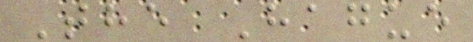The Hague
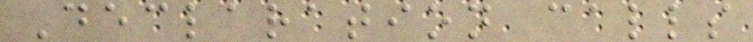Declaration calls
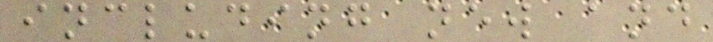including new and
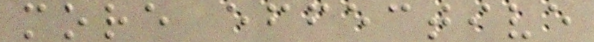more effective
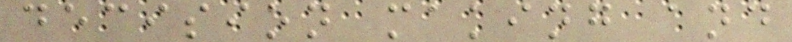decision making and
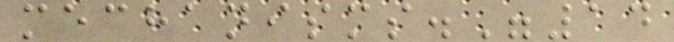mechanisms."14
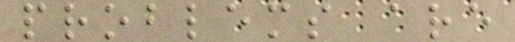problems are
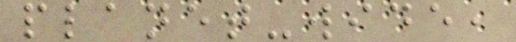planet-wide,
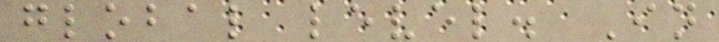global level. In
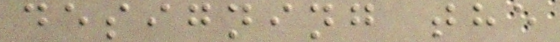designing the
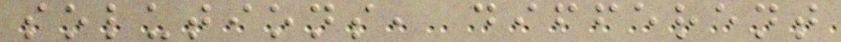solutions, different
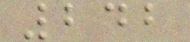242
